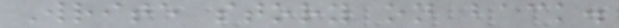Write story on back.
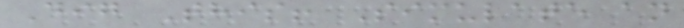Dig This! Simulate an
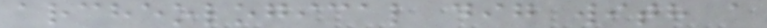archeological dig with a
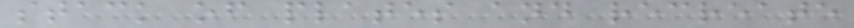stack of plates and recreate
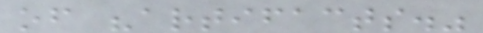of "artifacts."
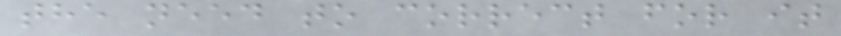the need to correct for it
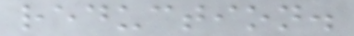reduction.
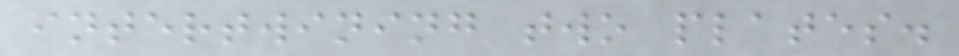intertwining two plates.
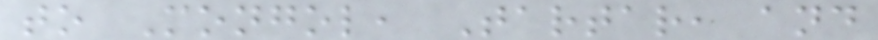to Mongol, Tartar, and
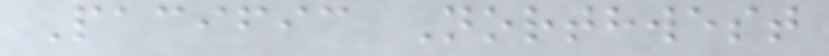Pacific Northwest
